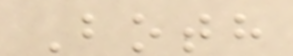Both
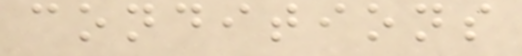conditions
